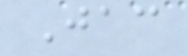Jac
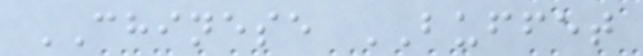CHINESE BUFFET
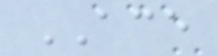ACE
